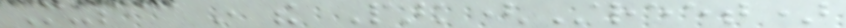Music in the Park(Street)
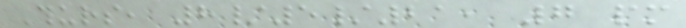Thurs, 8/5/21, 7 pm
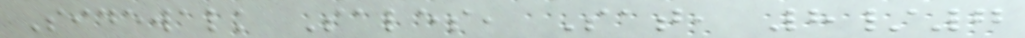Sidewalk Sales, Sat, 8/7
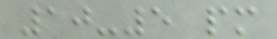10-5 pm
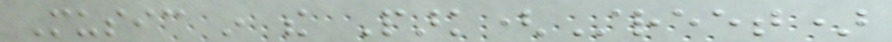Music in the Park(Street)
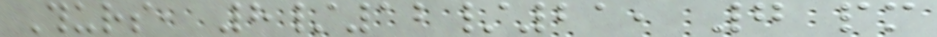Thurs, 8/12/21, 7 pm
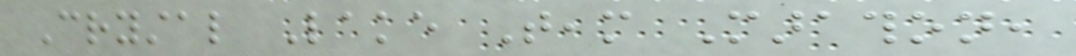Crystal Lake Team Marathon,
